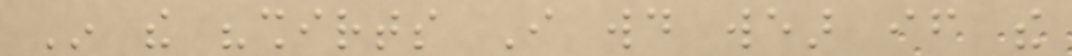In the "shirts I would wear if the
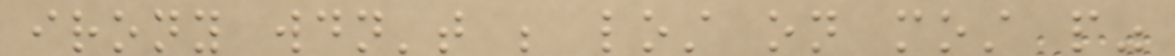irony wouldn't be lost on most people"
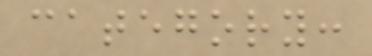category:
